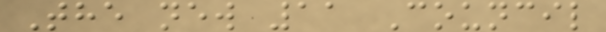The new 11 Council
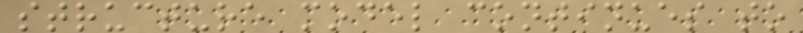structure model continues to
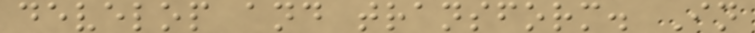develop and transform. In
